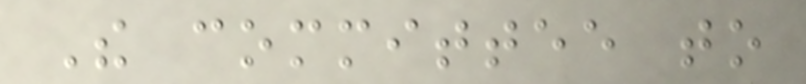The committee to
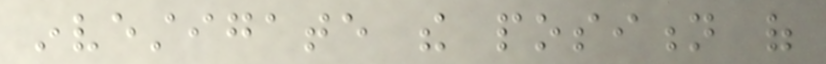investigate the position of
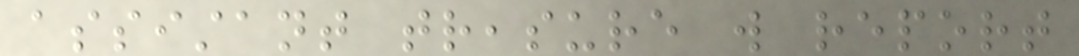assistant treasure will report
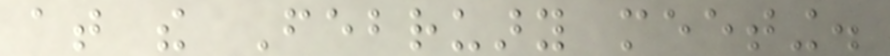at the February meeting.
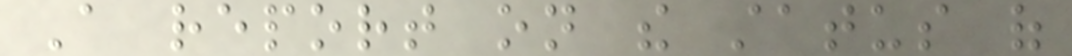A report on the status of
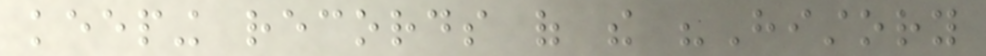keeping records of the "History
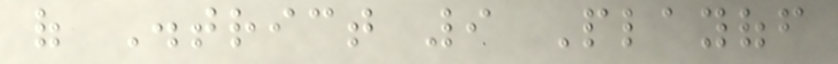of District 9 Playoff
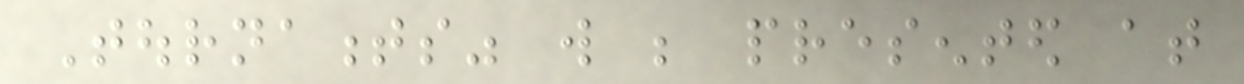Tournaments" will be presented at
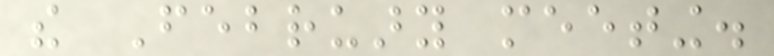the February meeting.
